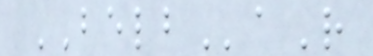BELBaR
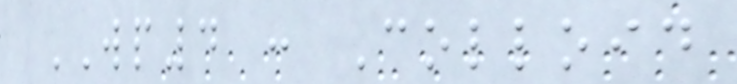WP4 : Colloid
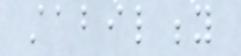stability
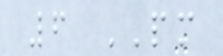6 PM
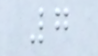7
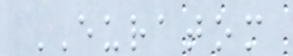EURATOM
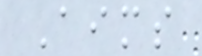Aims
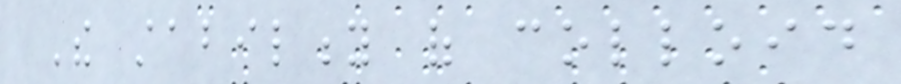The stability of colloid
